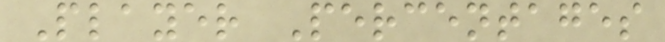Player Percentages
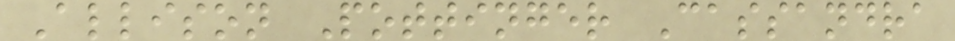Allison Pottinger Cassandra
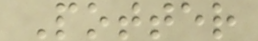Potter
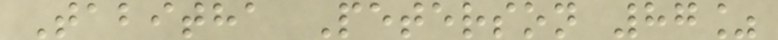Tabitha Peterson 87%
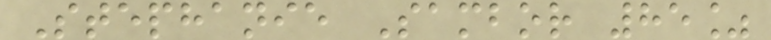Stephanie Sambor 85%
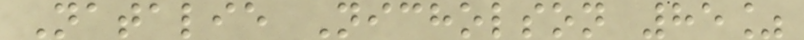Natalie Nicholson 85%
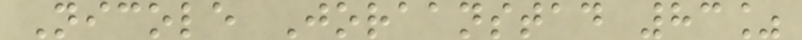Nicole Joraanstad 83%
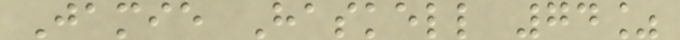Jamie Haskell 74%
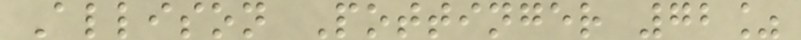Allison Pottinger 72%
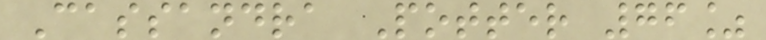Cassandra Potter 76%
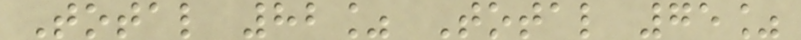Total 82% Total 75%
